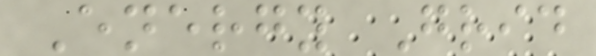Energy Grid
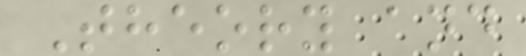Theory and
